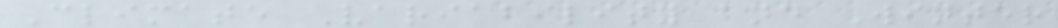Climate Variability and Winter
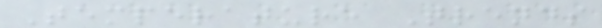Temperature Trends
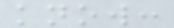know:
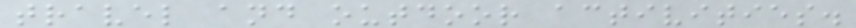travel and outdoor activities.
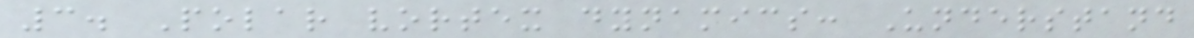3. Polar vortex dynamics: Understand
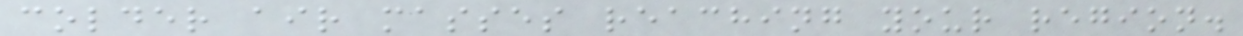colder air masses reaching your region.
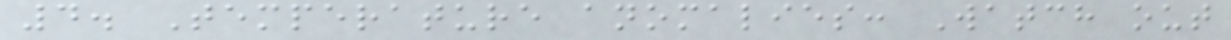4. Temperature anomalies: Watch out
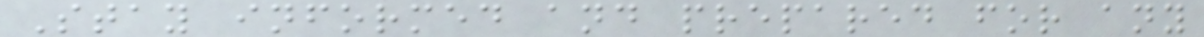Stay informed and prepared for any
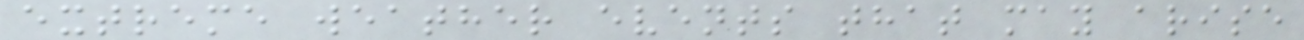extreme weather events that may arise
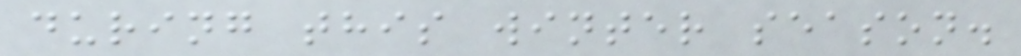during this winter season.
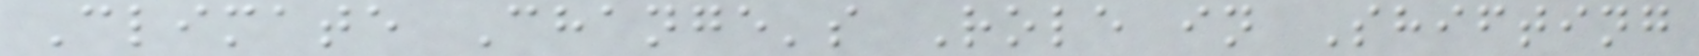Climate Change's Role in Shifting
